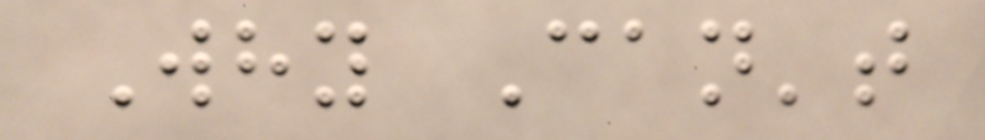Why Can't
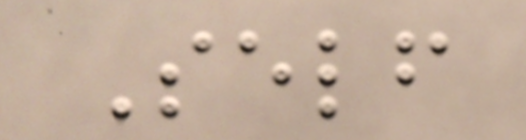Self
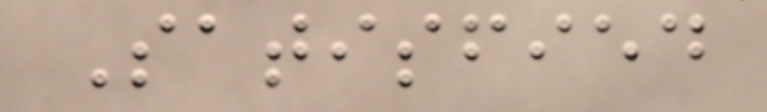Satisfied
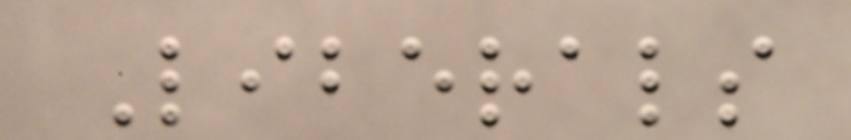Liberals
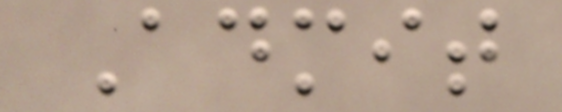Admit
